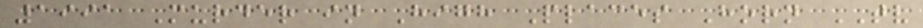1991 Murder in High Places Horn TV
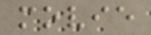movie
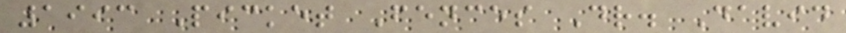1993 Picket Fences Dr. David
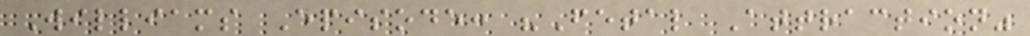Williams Episode: "Fetal Attraction"
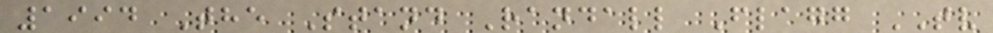1994 The Stand Randall Flagg TV
